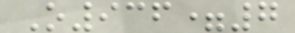O936=7
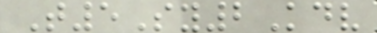T5Sy2Kdv
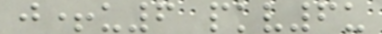j+u6 pkv6u
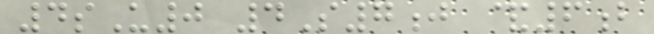4sU0 4S7j &6b
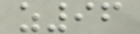z96
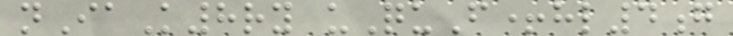nIaK8ry uQuF+hl4g
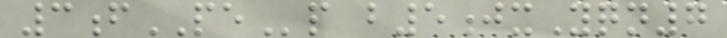3fPEp b5jxYqn7
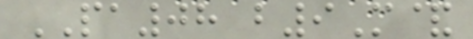PA08 b9M&
